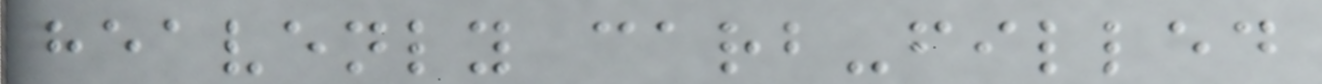heavenly carb-filled
